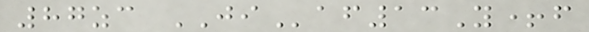87zc JIaf13Y+f
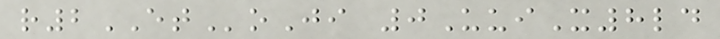r2EToJi 0UuiX8ld
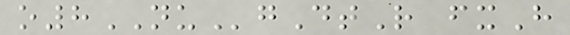o8NUgDtR fxH
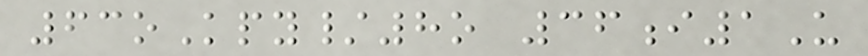63oKpy/8o 36i1U
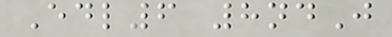Edl6 8ndJ
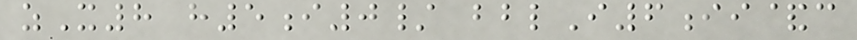zX8 h5i0/ bblI6ii&c
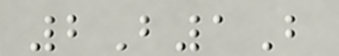2B1B
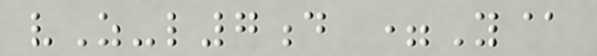vZ-l7d =Y@
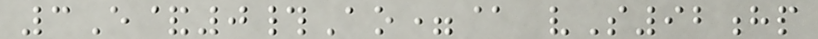3E&0#Ao=@ vS92hp
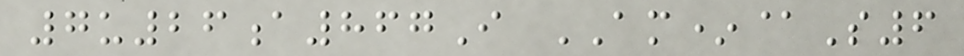7u26a867I AM*@S6
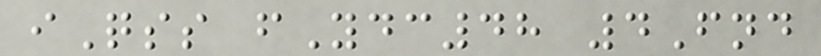iQss fYdc48 4Fnd
